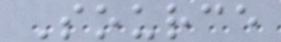Source
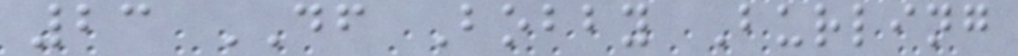23 DF Bobby Burling
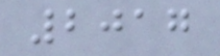2017
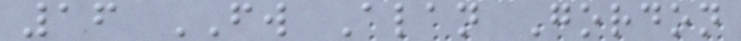16 FW Alan Gordon
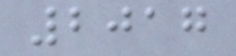2017
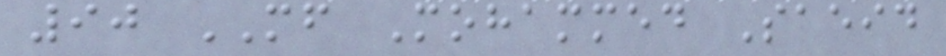90 MF Mohammed Saeid
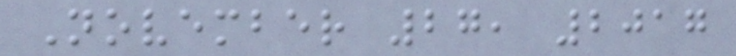November 27, 2017
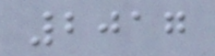2017
